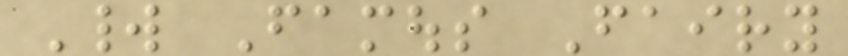World Famous Fairy
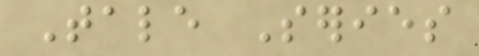Tale Series
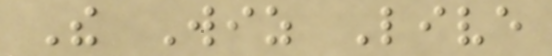The Wiz Live
